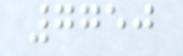7750
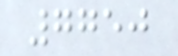7750
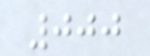000
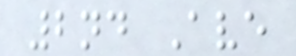2nd Ave
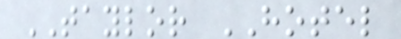TAYLOR HOTEL
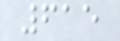615
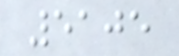5105
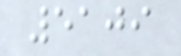5109
